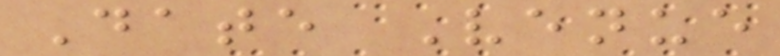Date Venue
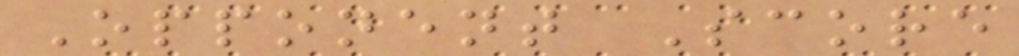Opponent Score
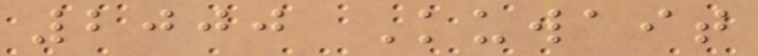2000 Kuwait
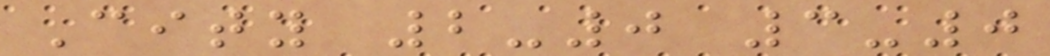City 2-0 3-0
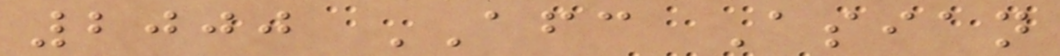2000 AFC Asian
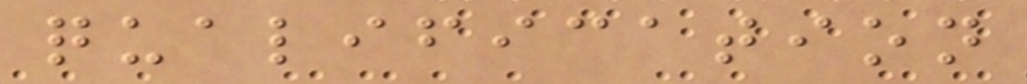qualification
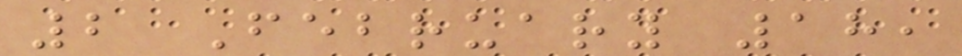2 February 18,
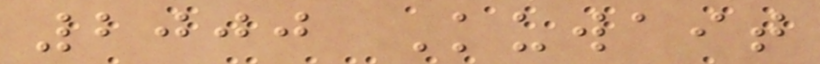2000 Kuwait
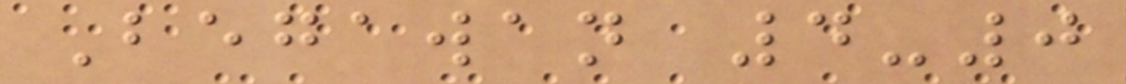Begawan 4-0
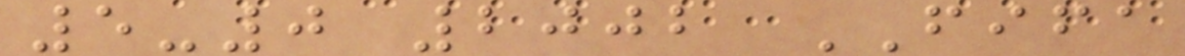5-0 2002 FIFA
